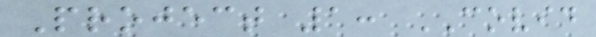Project 1: COVID
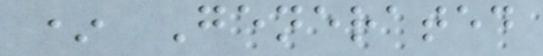* Generated
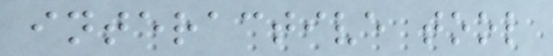interactive tool
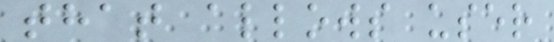that allows user
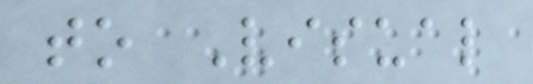to Visual
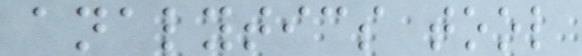analytics tool
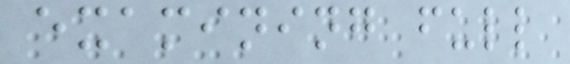examining full
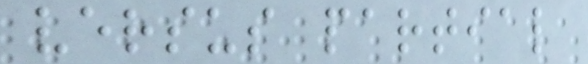versus partial
